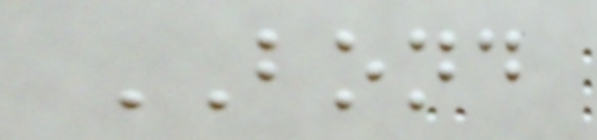BOND
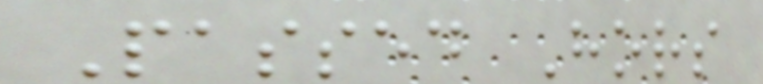Passed Hors
